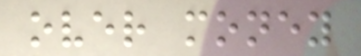over money
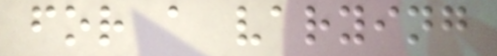for a varying
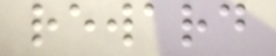reward
